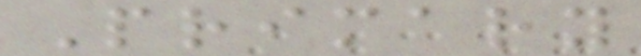Primary
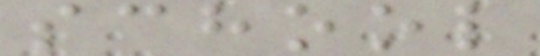school
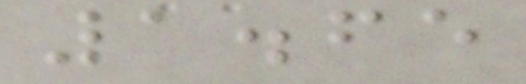1.65
